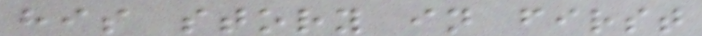his story in first
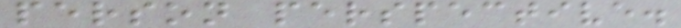person perspective.
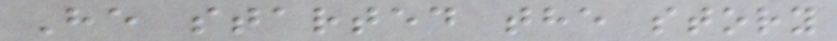He started the story
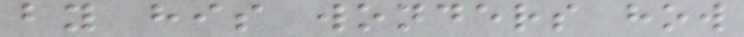by his wonders how
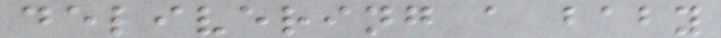delivering a baby
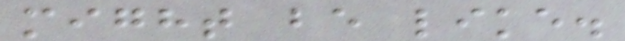might be like.
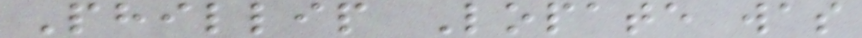Phillip Lopate was
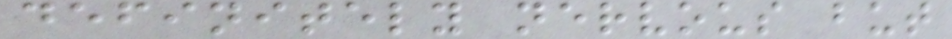definitely nervous but
